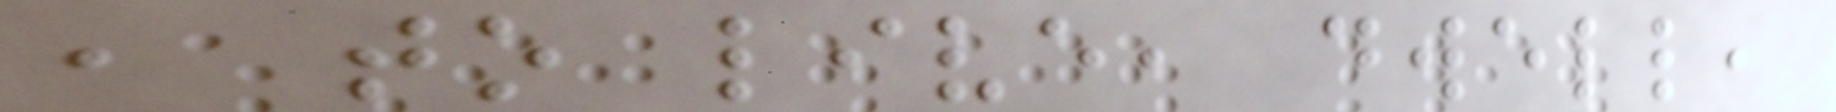, to live, dwell,
